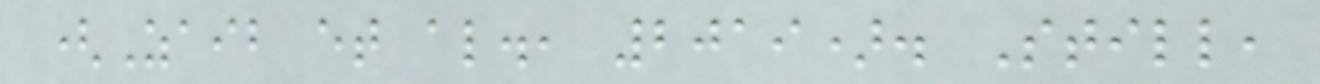(Zaib et al., 2019). Still,
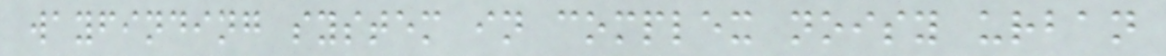wayfinding system in complex noisy urban
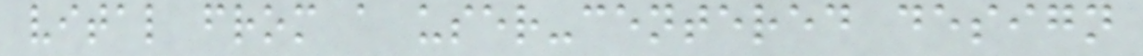vital from a user-centered design
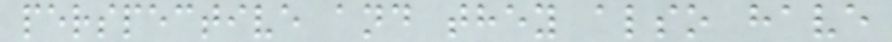perspective and they also have
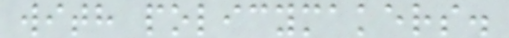with policymakers.
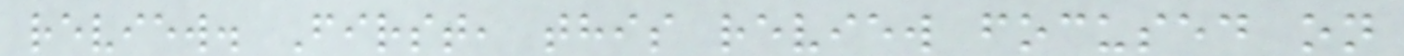review. First, this review focused on
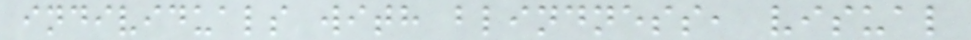individuals with blindness, visual
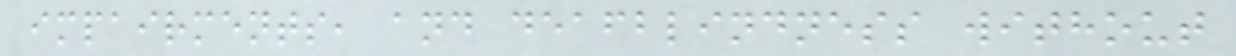impairments, and deafblindness without
